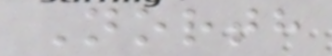North
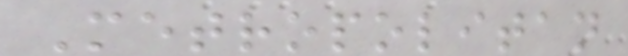Metropolitan
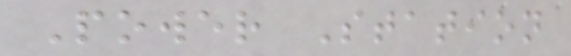Power Station
